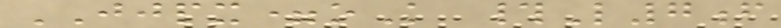JJPX=oK #L7f
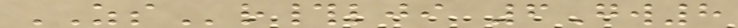ZSr#lji 6Gw8
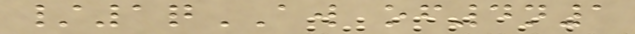/1qAW of4n1
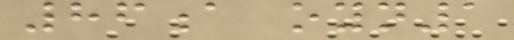86a oyn1
